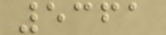5361
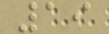19
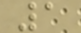1
